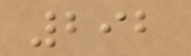292
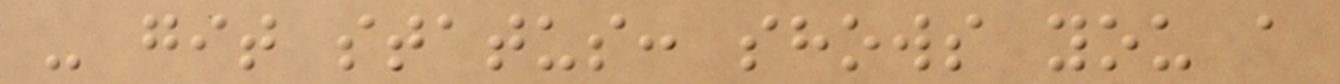- git status: shows you a
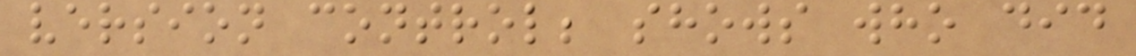version control; shows who did
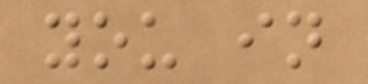you in
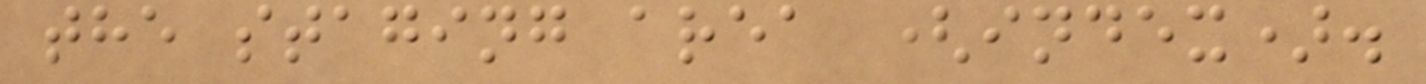the staging area (index).
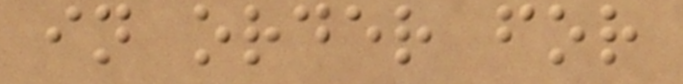in order for
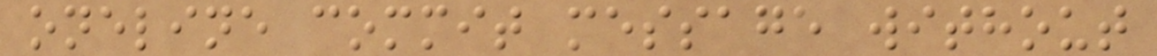oneline commit message without
